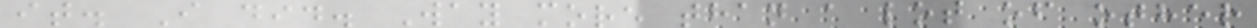it. I did. Way more than a lot of other
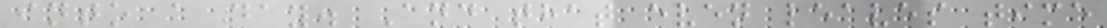into a day. And that even leaves time
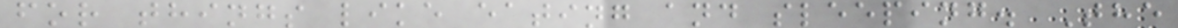for things like eating and sleeping. The
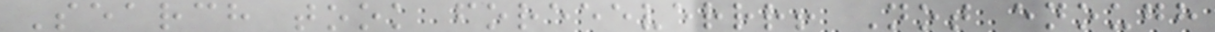Search took foreeeverrr! Not enough
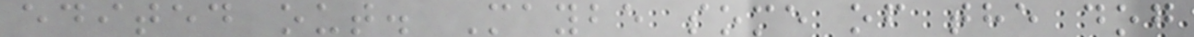edited out. Maybe some of the dog
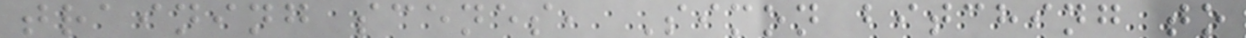training scenes, Simon bitching to
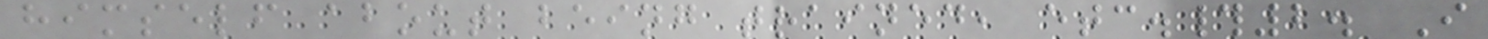himself about being trained, etc.#2. I
